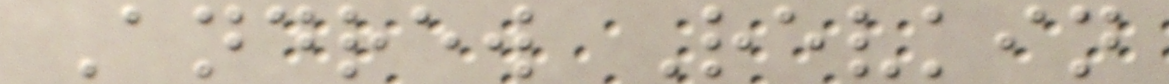Andrew Revkin
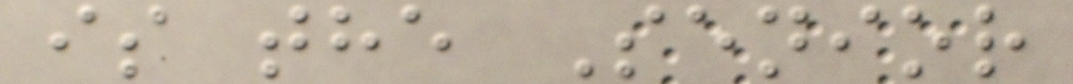is the Senior
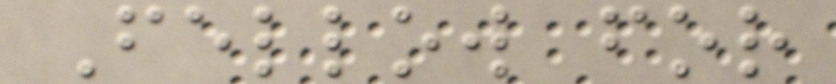Fellow for
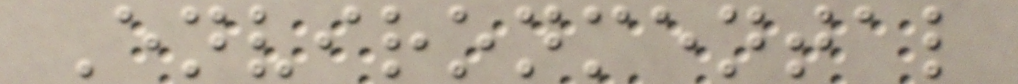Environmental
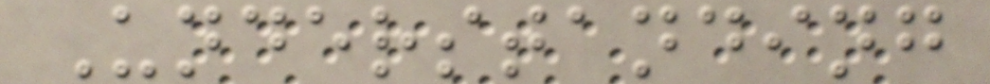Understanding
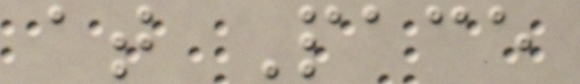at Pace
